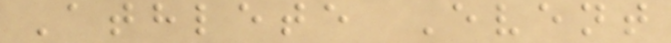Athlete Event
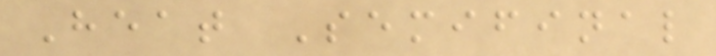Heat Semifinal
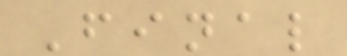Final
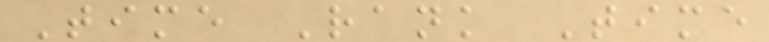Time Rank Time
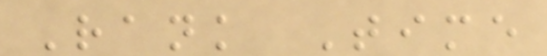Rank Time
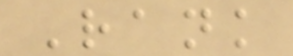Rank
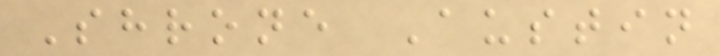Shrone Austin
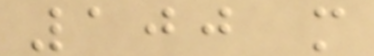100 m
